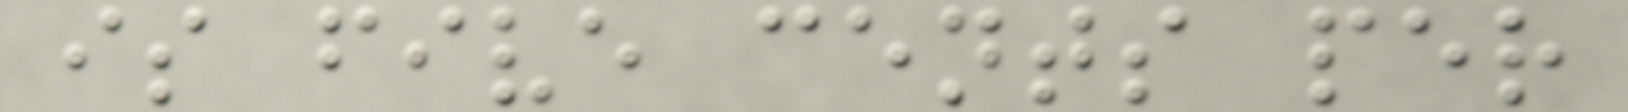is five cents per
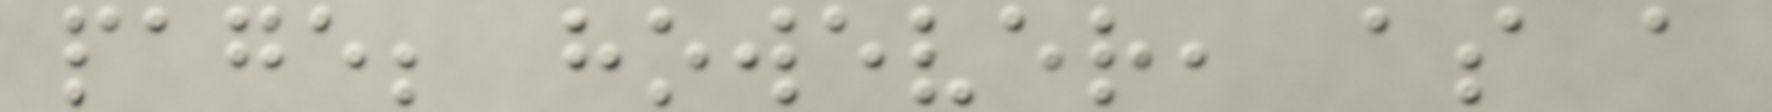page; however, as a
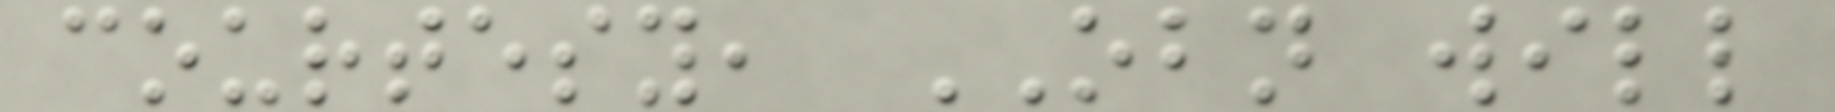courtesy, OBN will
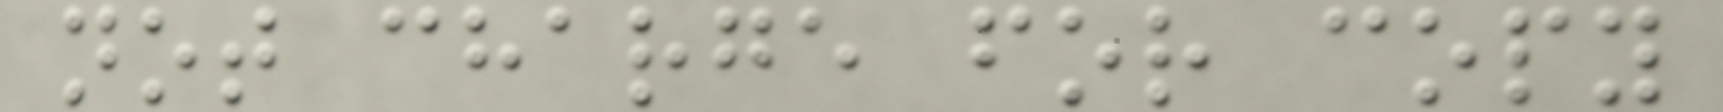not charge for copy
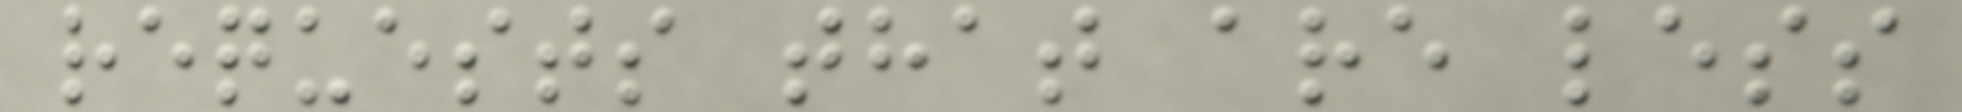requests that are less
